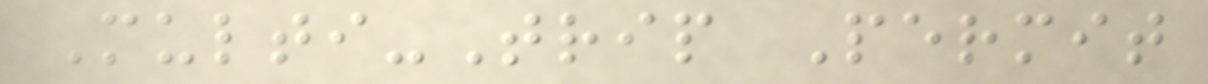Multi-Trip Permit
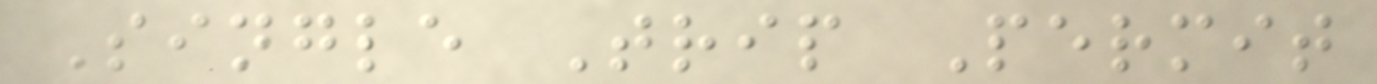Single Trip Permit
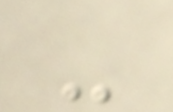-
